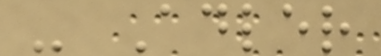- Adler
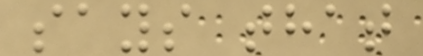says that
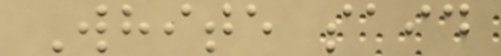White said
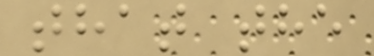that the
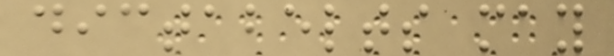dictabelts may
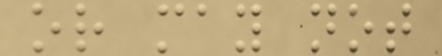or may not
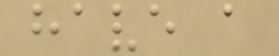have a
